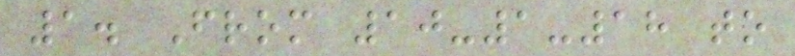1. From 10-1-18 to
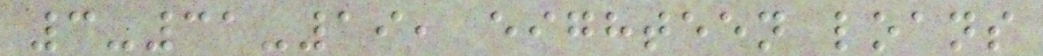3-31-19, eighteen loans
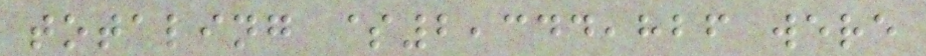totaling $2,344,826 were
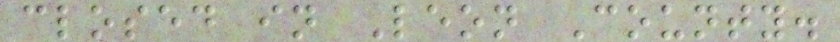closed in Leon County.
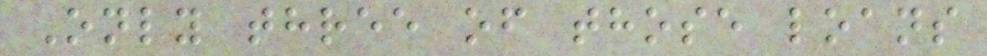Only three of those loans
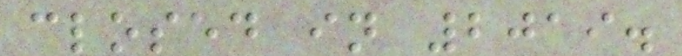closed in 2019.
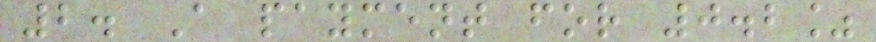2. A payment for 0.2%
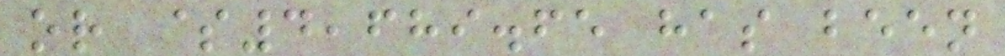or $4,689.65 has been
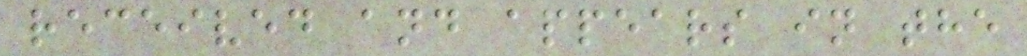received and appears in the
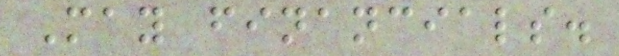May financials.
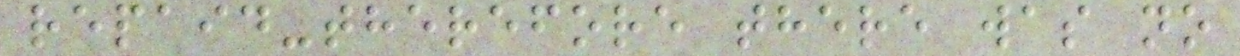repaid-therefore there was no
